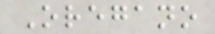Oregano
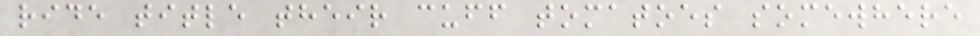ride title their cuff tomatoes somewhere
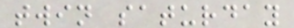twin saturday
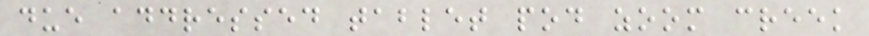due addressed tablet pod zoom creek
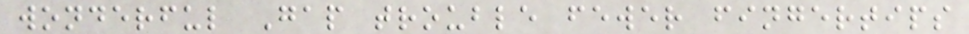wonderful Gap trouble fewer fingertips
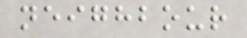neighbour
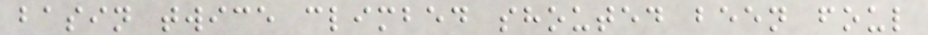basin twice climbed shouted been foul
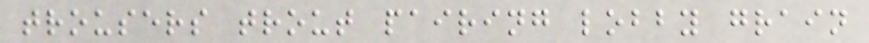trousers trout pairing lobby grain
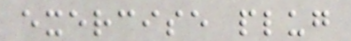exercise plug
